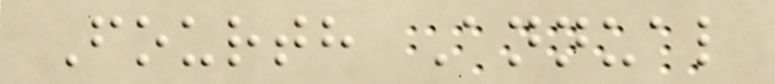Fourth Annual
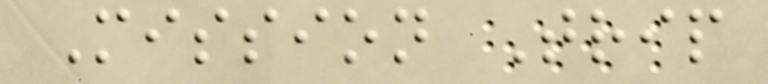Mission Trip
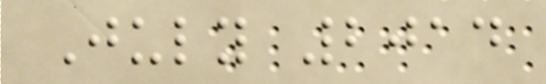July 2014
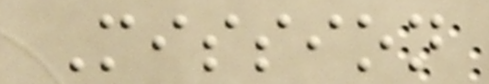Mission
